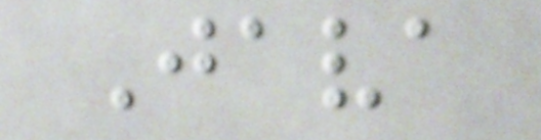Java
